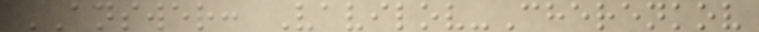ANSWER: Vavilov-Cherenkov
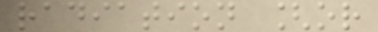radiation [or
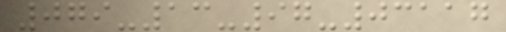079-13-97-03117
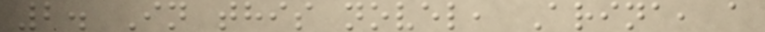2. In this novel, Arina, a
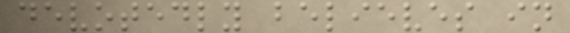devotedly believes in
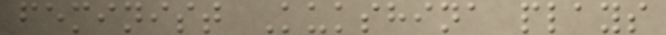feminist Kukshina plays
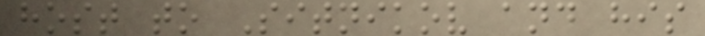host to Sitnikov and his
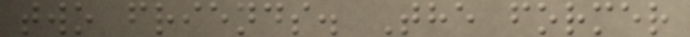two friends. The former
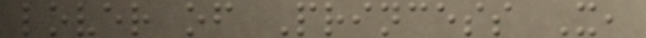lover of Princess X,
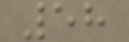58
